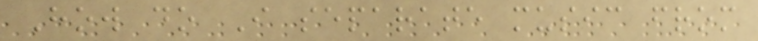How do I separate music from
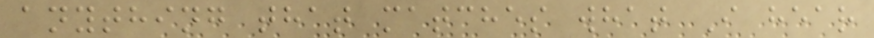anything that matches what I hear
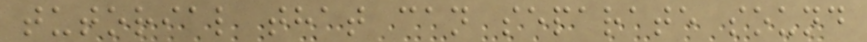tutorial that can separate sound
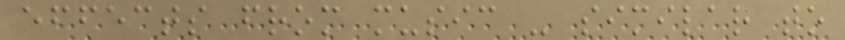effects from music - similar to
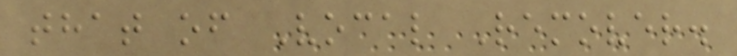that of Vocal Remover.
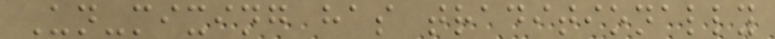Un-mixing has traditionally
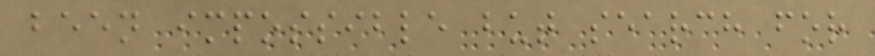been impossible but search for
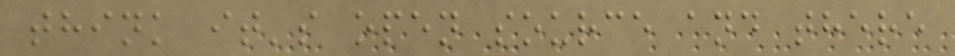think it's open source and there
